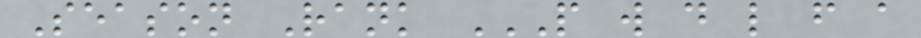Season Rank P W D L F A
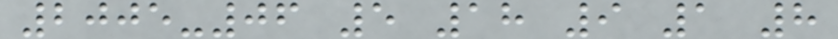2005-06 5 18 9 1 8
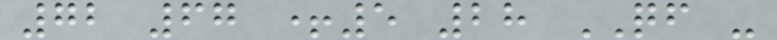72 67 +5 28 QF -
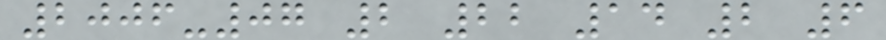2006-07 2 22 14 2 6
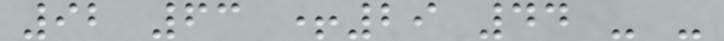92 63 +29 44 - -
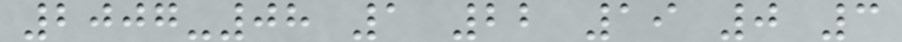2007-08 1 22 19 0 3
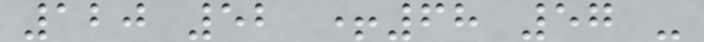120 52 +68 57 -
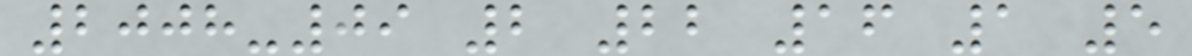2008-09 2 22 16 1 5
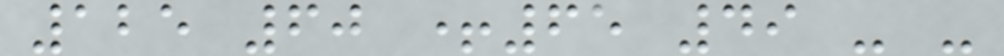125 60 +65 49 - -
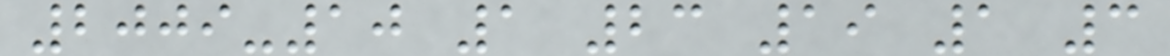2009-10 1 23 19 1 3
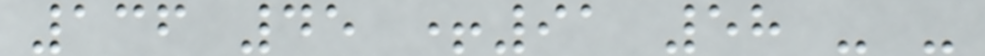136 45 +91 58 - -
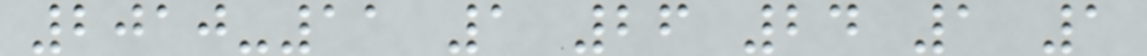2010-11 1 26 24 1 1
